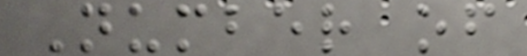Number of
